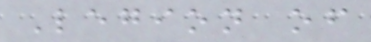Legion of
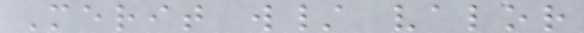Merit w/ valor
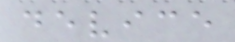device
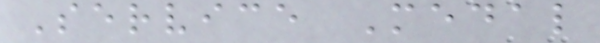Service Medal
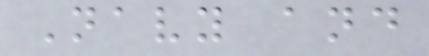Navy and
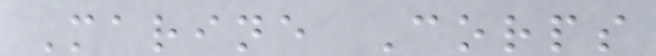Marine Corps
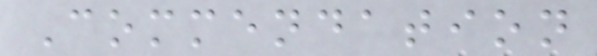Commendation
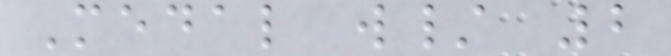Medal w/ 2
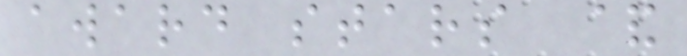award stars &
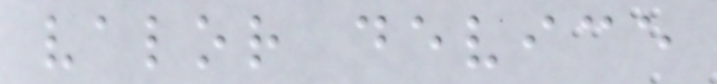valor device
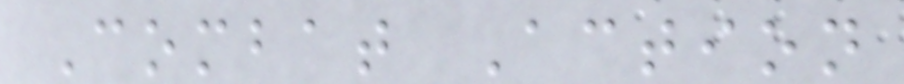Combat Action
